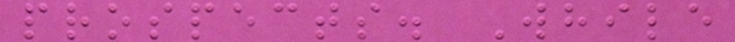prospects. While
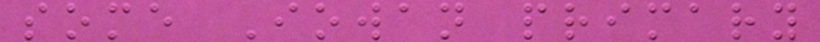some Iowan primary
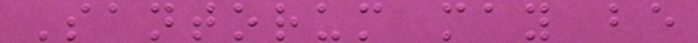Santorum may be
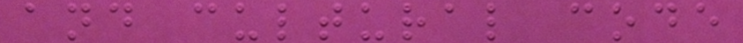and cultural code
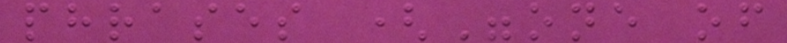phrases ("one of
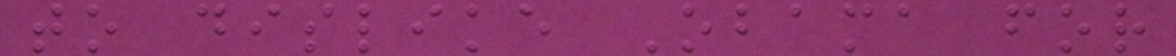to dislike Obama for
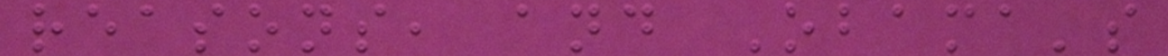reasons, and Obama's
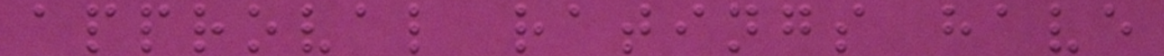approval ratings have
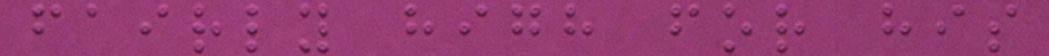fairly high for his
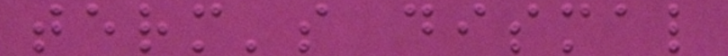term's dismal
